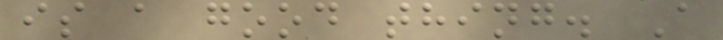is a good thing. A
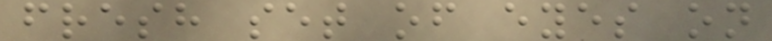fresh set of eyes on
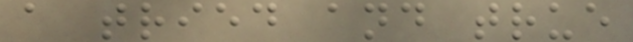a tried and true
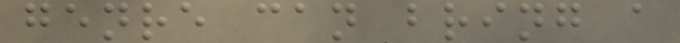genre can bring a
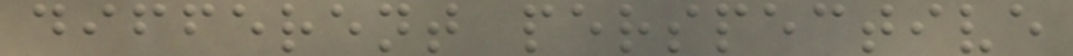different perspective
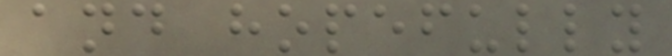and hopefully
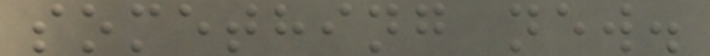something new.
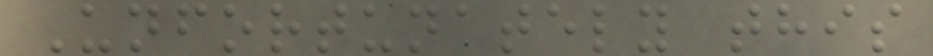Unfortunately this
